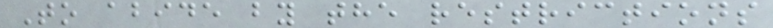To abide by the restrictions
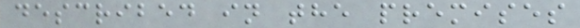described in the premises
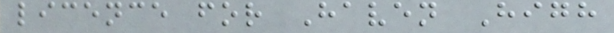licence for Haven High
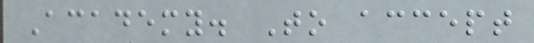Academy. To accept
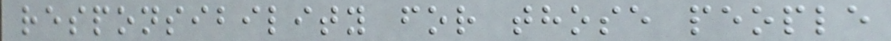responsibility for those people
